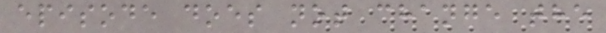episode does not change the
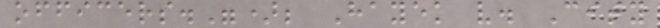officers."); Hayek v. City
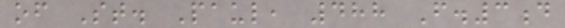of St. Paul, 488 F.3d
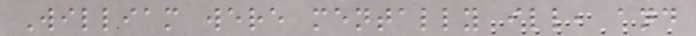William were mentally ill, and
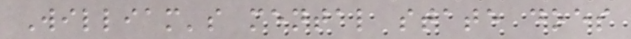William's mental state does
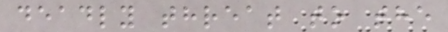deadly threat to the
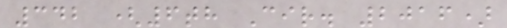342 (6th Cir. 2016)
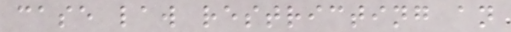case law restricting an
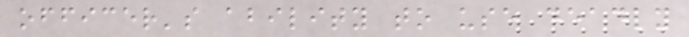officer's ability to use deadly
